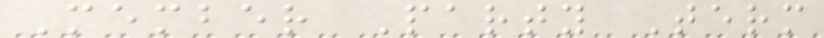Member Party Term
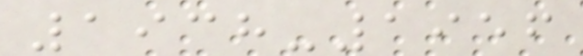1938-1956
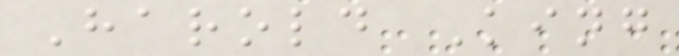Harold King
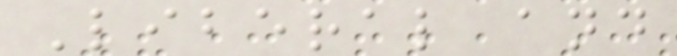Liberal and
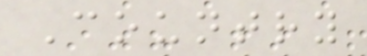Country
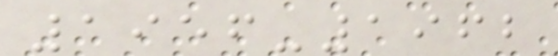1956-1962
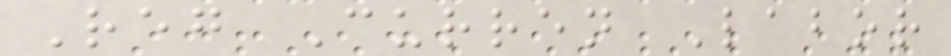Reg Curren Labor
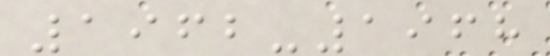1962-1968
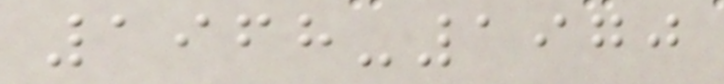1968-1970
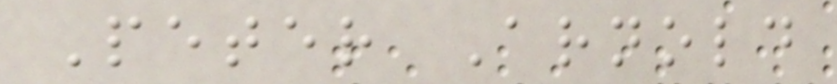Peter Arnold
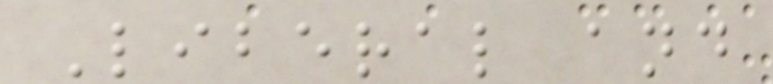Liberal and
